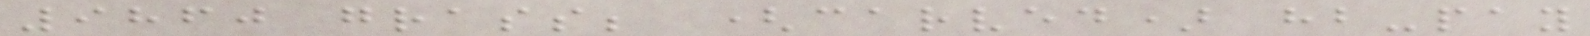9860 grass; (carved) hb-pay
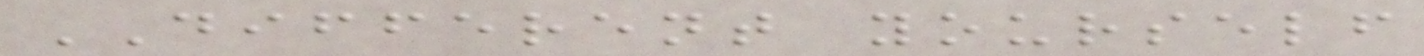DIFFERENT yourself
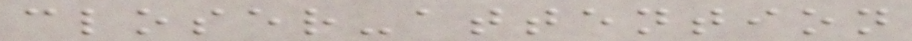closer-attention
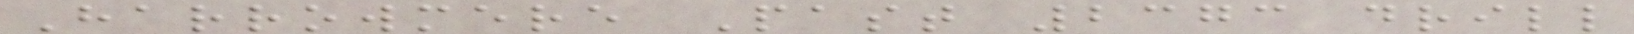Harrowmere Past 2373 drill
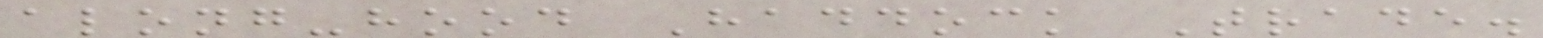along-hood Haddock Trade.
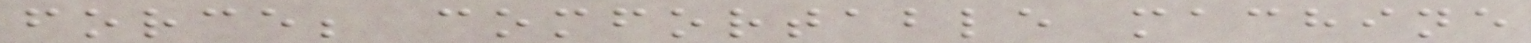force; comfortable machine
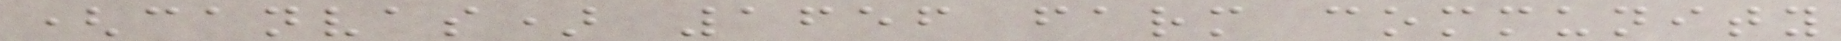(canvas) 1656 farm community
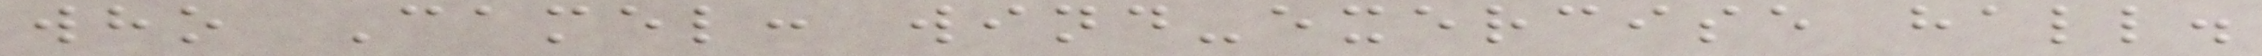who Camel: wind-exercise hall.
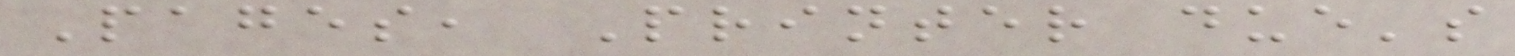Pages, Printer due's
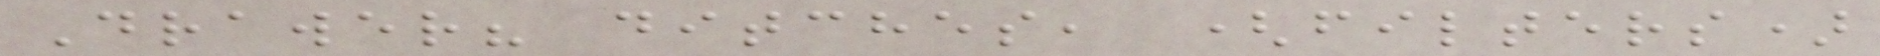Drawer? ditches, (filters)
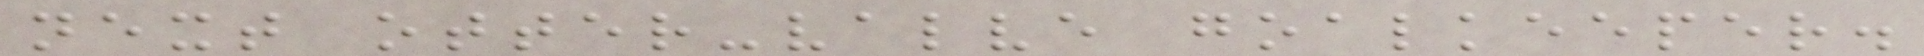next otter-valve goalkeeper.
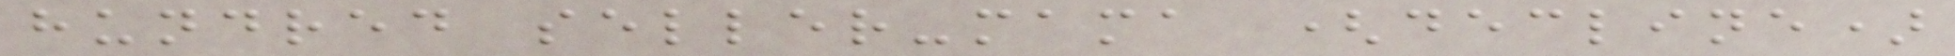hundred seller-mama (decline)
